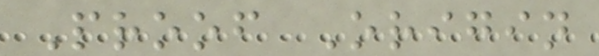Proof Origin
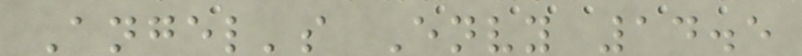Angel's Envy 14.5
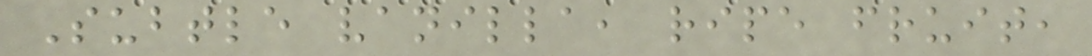Subtle vanilla, ripe fruit,
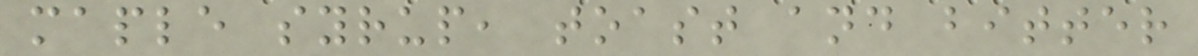maple syrup, toast and bitter
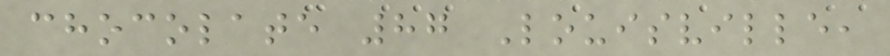chocolate 87 Louisville,
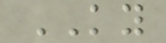KY
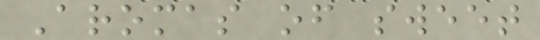Aromas of sweet
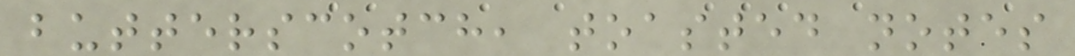butterscotch, toasted notes
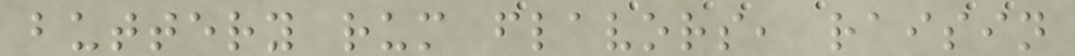buttery rum flavors, raisin
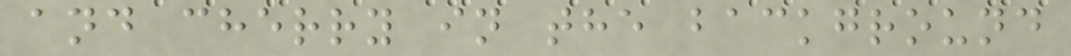and cherry in the background
